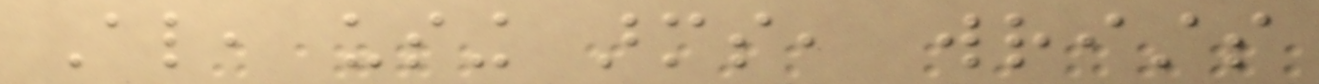Also, using arms, wrists
